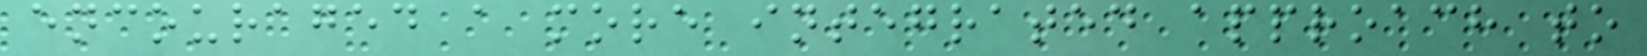encouraged a more integrated approach to
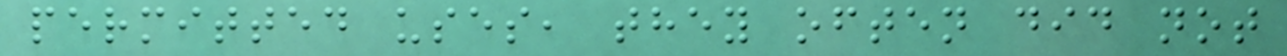permitted uses, they often did not
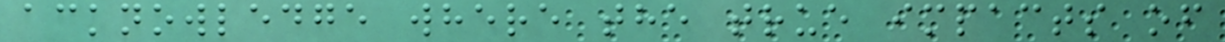acknowledge where the true impacts of
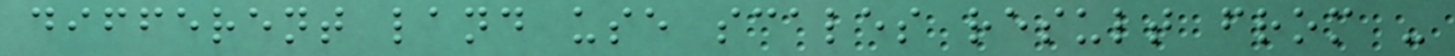different land use scales result from -
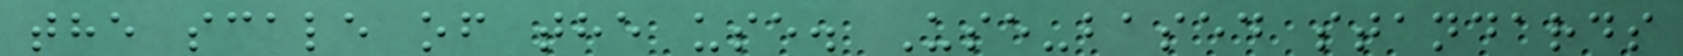the scale of the use. Use-based standards
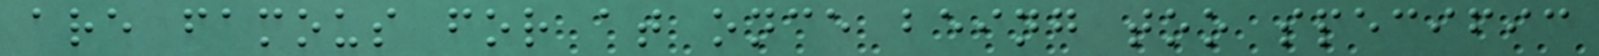are famous for at once being too specific
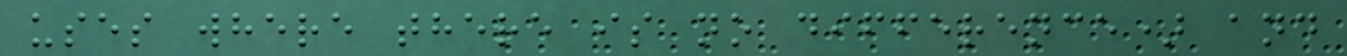uses where there is no difference) and
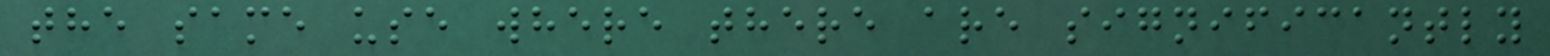the same use where there are significantly
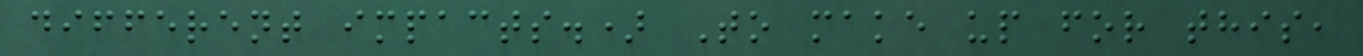different impacts.) To make up for this,
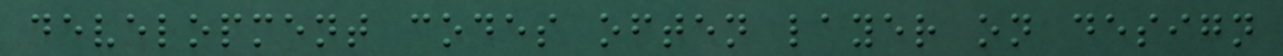development codes often layer on design
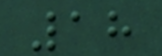18
